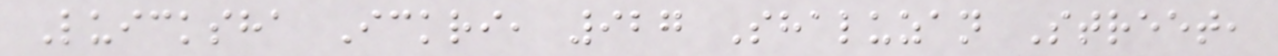Luicksha Ickri, 927 Shaluzan Street,
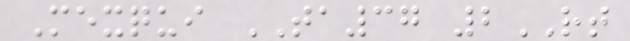Mexqui TA37 2RT
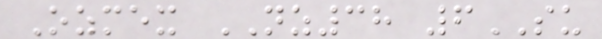Ozmex NZ38 6SU
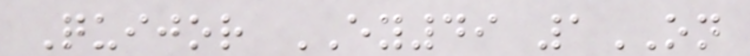Quijor EY49 1ON
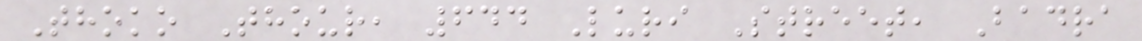Thoko Thour, 644 Luri Street, Badra
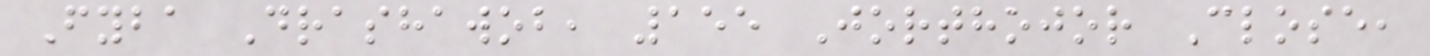Fyba Drashawob, 155 Jorthojor Close,
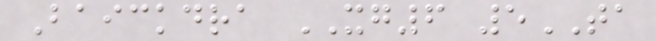Baickdra XG6 5TA
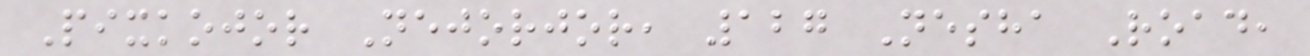Pixkojor Nejorjor, 127 Nesha Road,
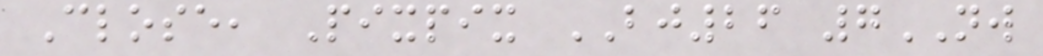Close, Pixpix BJ26 7NW
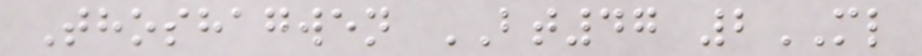Thoshagwen BT47 2ML
